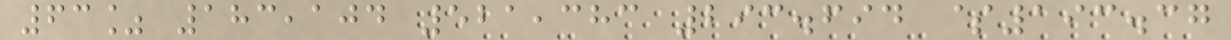63% 183,104 521,383 293.694 $193.37
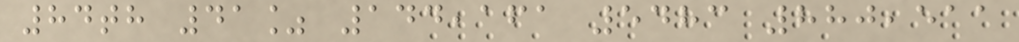84th 41% 144,161 5483 880,511
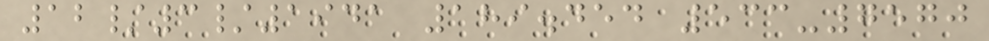12/3/1941 189.454 533-7570
